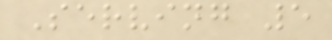Serving 5
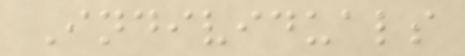Individuals
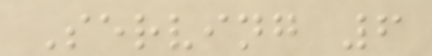Serving 6
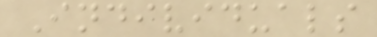Individuals
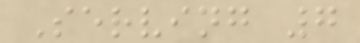Serving 7
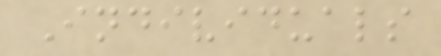Individuals
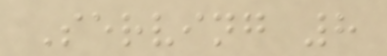Serving 8
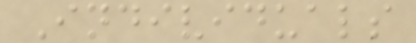Individuals
